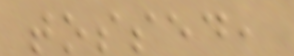tossed,
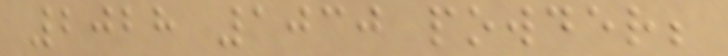2028 1030 powder;
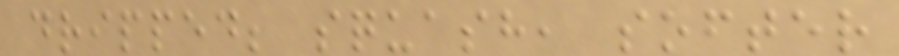dripped; squash, softer
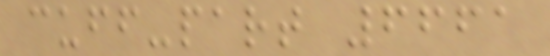cuff-part 6661
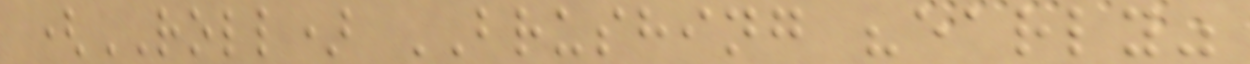(ROLL) BRUSHING "early"
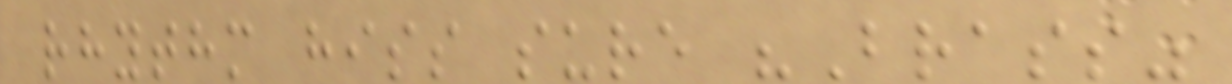rhythm hiss sure "Brass"
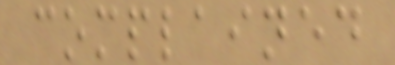complained
